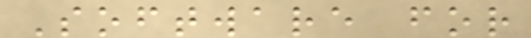Software for
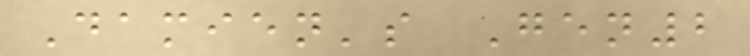Damien's Gen2
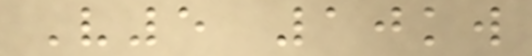V5 10kw
